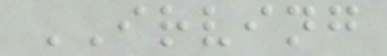IRVING
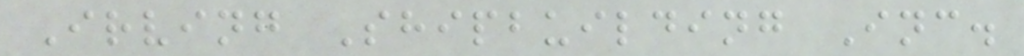Irving Shipbuilding Inc.
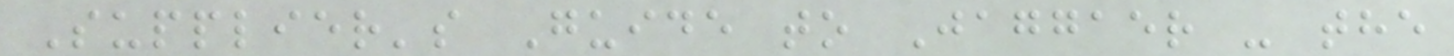Supplier's Guide to Jaggaer - the
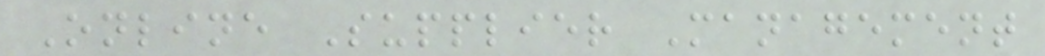Online Supplier Management
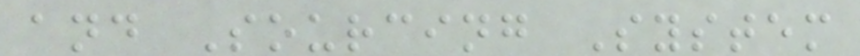and Sourcing System
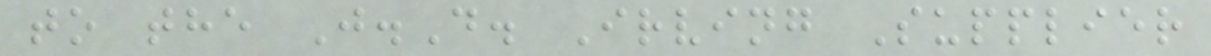to the J.D. Irving Supplier
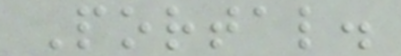Portal.
